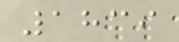1839
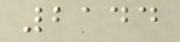2144
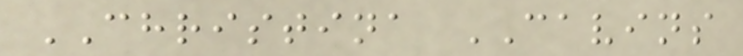CHRISTINA CAVINS
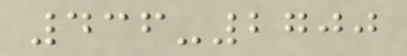436-2700
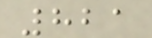821
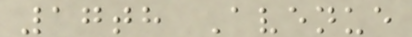17th Avenue
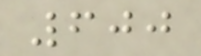600
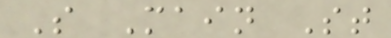S Main St
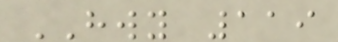HWY 119
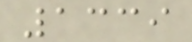1339
